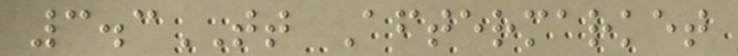3.3TT Aftermarket
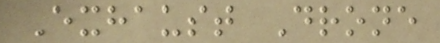Exhaust Drone
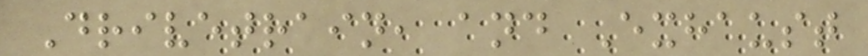Drivetrain, and Exhaust
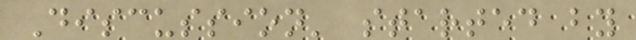Discussion' started by
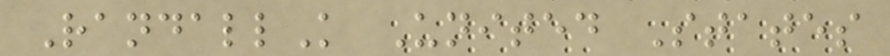RandallK United States
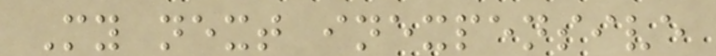My next inexpensive
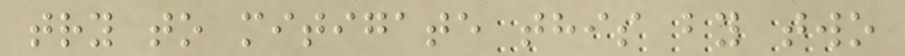try to mitigate this by two
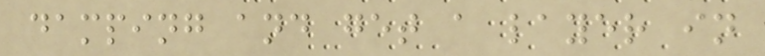damping and get a layer in
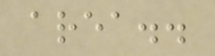area..
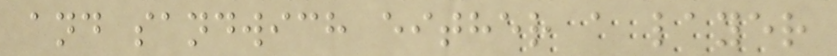and sandwich either a layer
